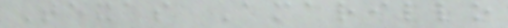Texas Amarillo
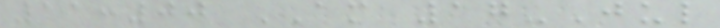11:00 AM 17-Jul
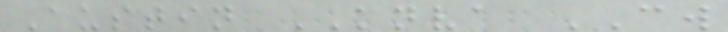Austin KNVA CW
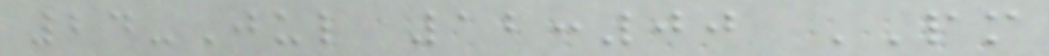24-Jul 12:00 PM
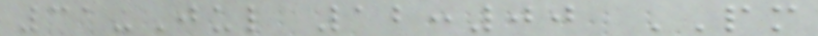31-Jul 12:00 PM
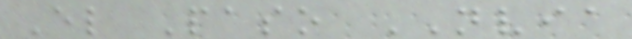El Paso NVIA
